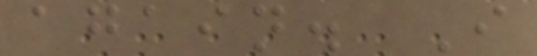again. I
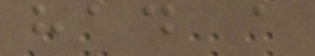had a
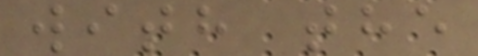with the
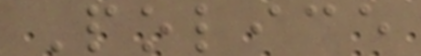Police
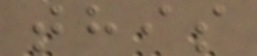this
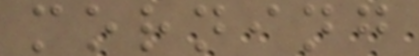morning
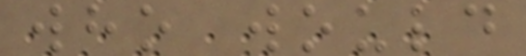who would
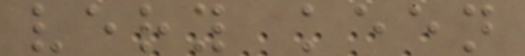very keen
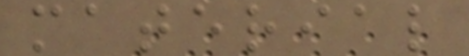material
